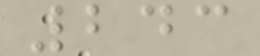243
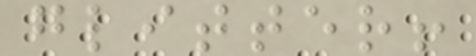glitter!
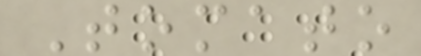Tomato
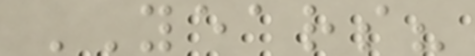YEARS?
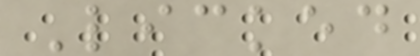Licked
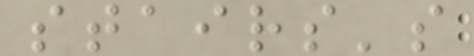stairs's
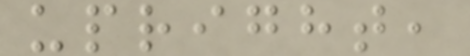upright,
